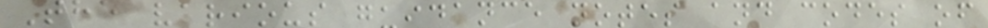The various guidance notes and codes of
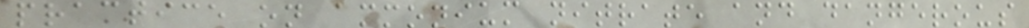practice on ammonium nitrate and dangerous
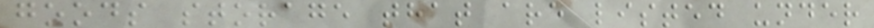goods storage that are listed under
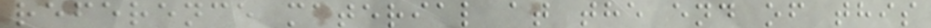reference material at the end of this
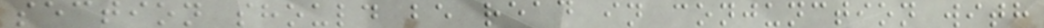section should be read in conjunction with
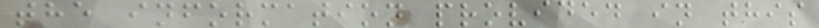the information provided in this
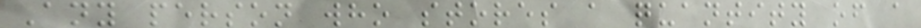Any person who stores a quantity of a
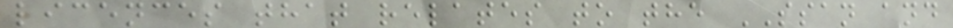licences that relates to the SSAN and
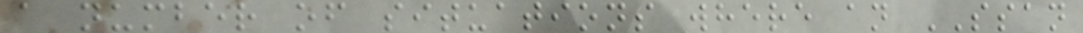a number of situations where an SSAN
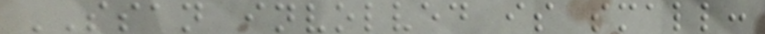SSAN involved is small:
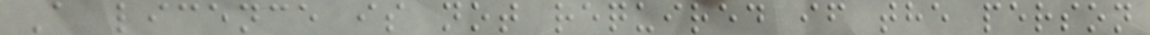A licence is not required if the person
